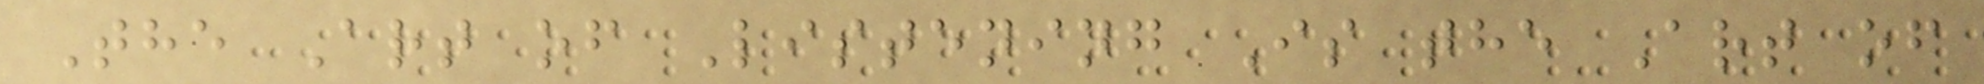The Art of Listening Is the Art of
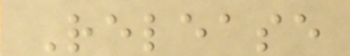Release
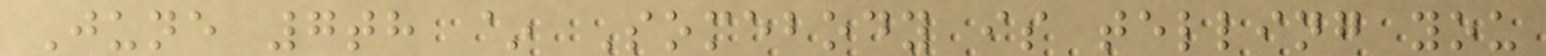June 7th ~ Somebody is telling you
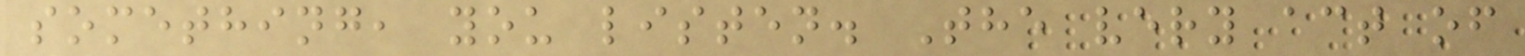something, you listen. The very act of
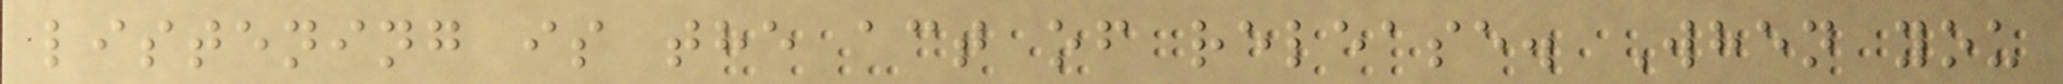listening is the act of release. When you
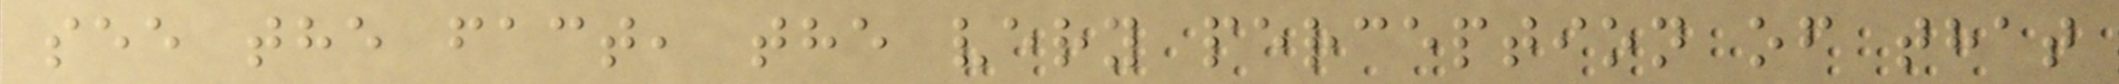see the fact, the very perception of that
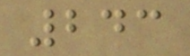243
